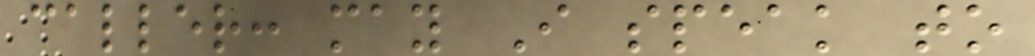caller: may I speak to
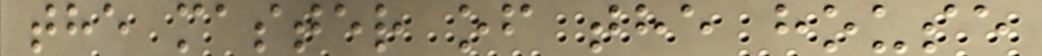the master of the house
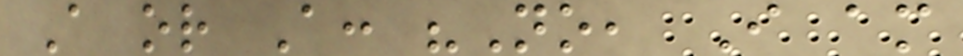A or A: "No, I am
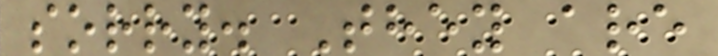sorry. They are
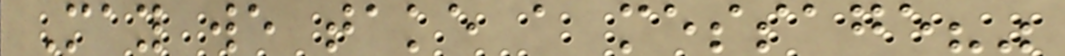May we take a message?"
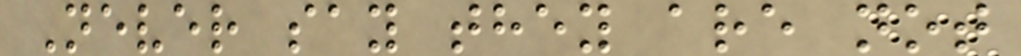Never say they are not
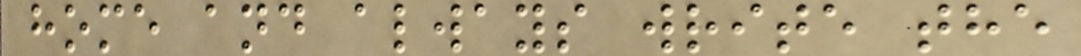home and always write the
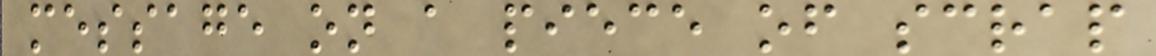message on a piece of scrap
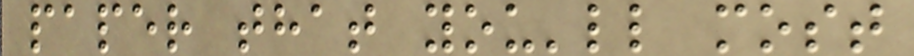paper that you'll most
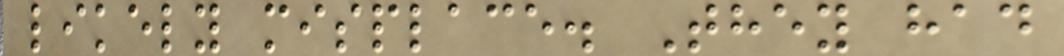likely misplace. They had
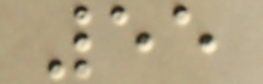55
